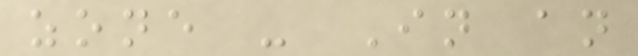zone - In an
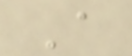A
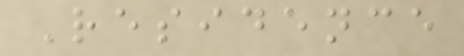Residence
